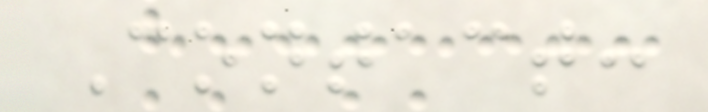Contact:
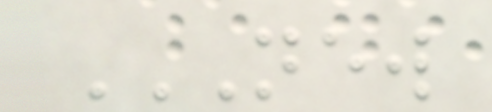NEW
